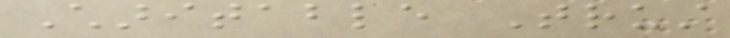Charitable Trust
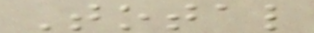Total
